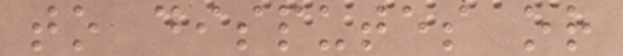to disputes or
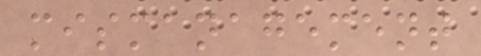mismanagement
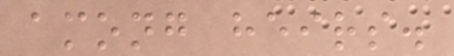among heirs.
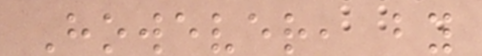However, by
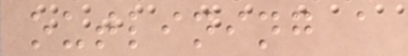outlining a
